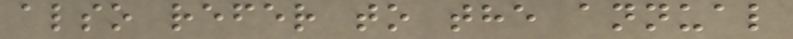also refer to the annual
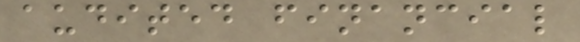audited financial
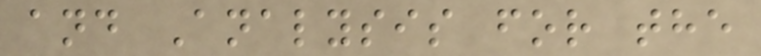and Analysis for the
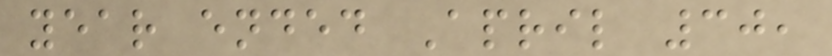year ended April 30,
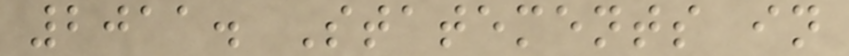2011. Statements in
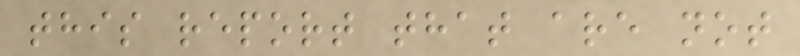this report that are not
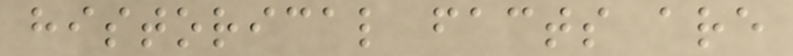historical facts are
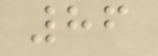86
